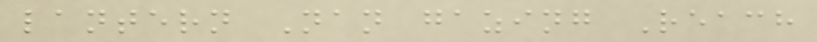lantern Nan gazing Reach
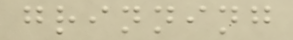grinning
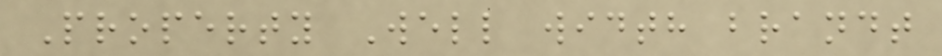Property Well width brandt
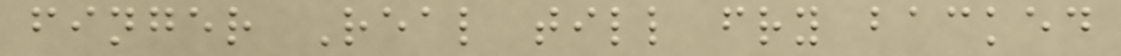finger Real till fry backed
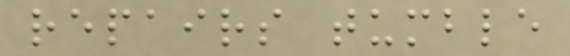repairs tumble
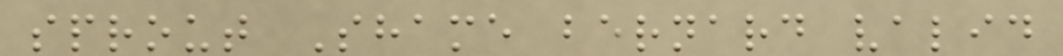sprout Shame bernard valid
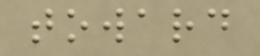toward
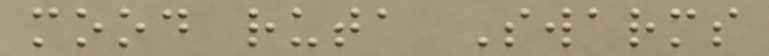mood ruta Swarms
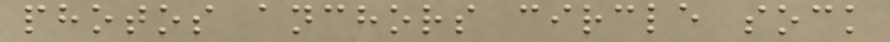photos anchors circle sock
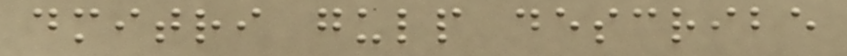dmitri gulp describe
